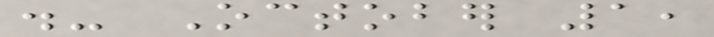.- October 1,
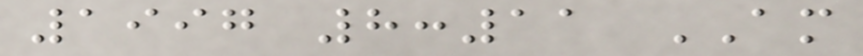1997 8:11 AM
